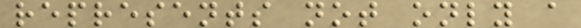represents not only a
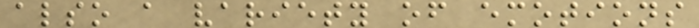also a variety of emotions
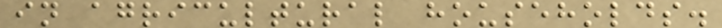in agricultural households.
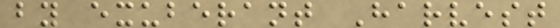by exuberant Harvest
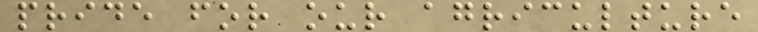pride for our agriculture
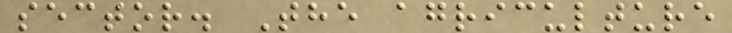sector. The agriculture
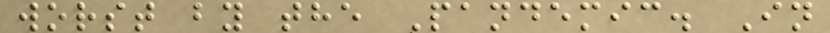worst by the Pandemic. In
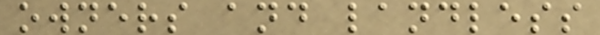owners and landless
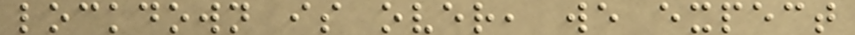lockdown is over, we expect
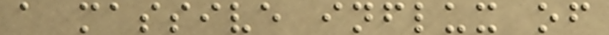a massive influx of
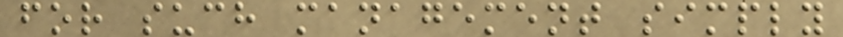for such management simply
